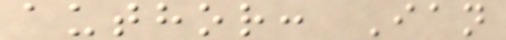author: Ian
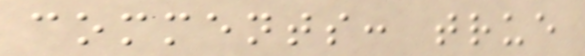comments: true
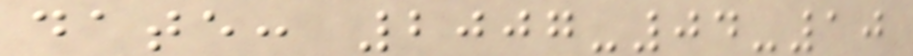date: 2007-04-10
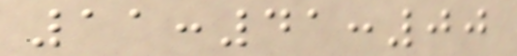11:41:00
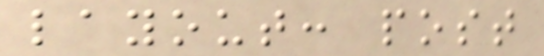layout: post
